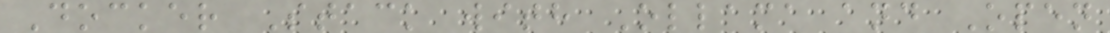Docker Stack with Ollama and Open
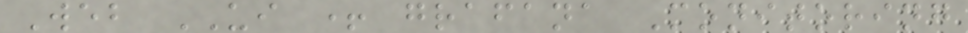Web UI + grafana Monitoring
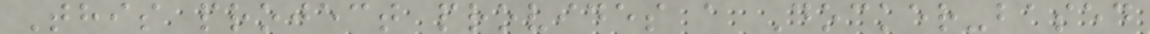This project provides a Docker-based
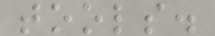tools.
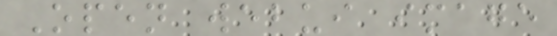Open webui image
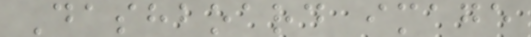Dashboard image
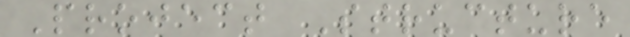Project Structure
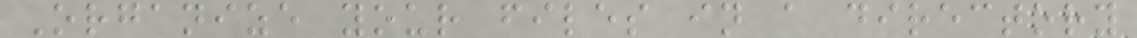Organize your files in a directory
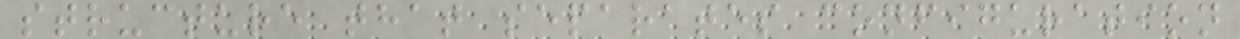structure that separates configuration
